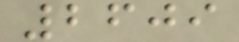2609
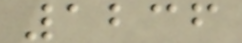1236
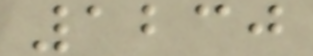1230
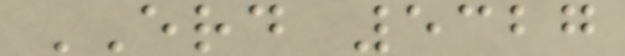ERD 5327
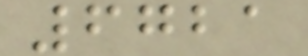6721
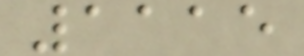1115
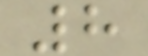8
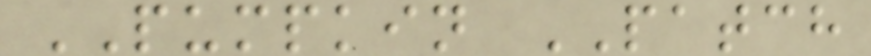PUMPKIN PATCH
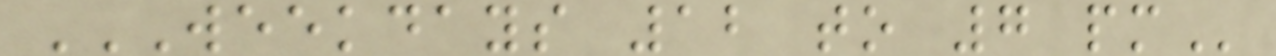WEEKDAYS 12 TO 7 PM
